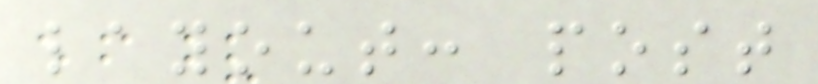layout: post
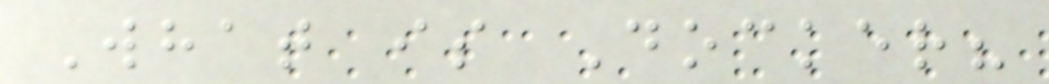What is Docker?
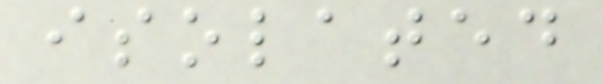isolated
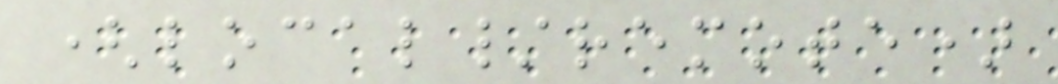(local/remote)
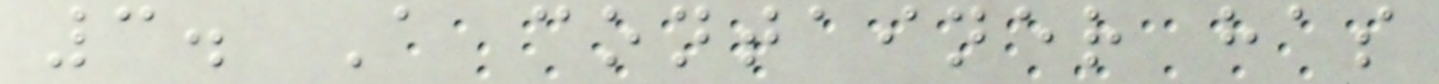3. A container has
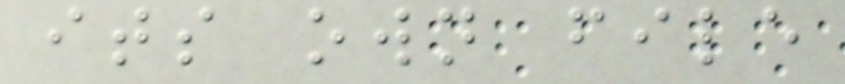its own file
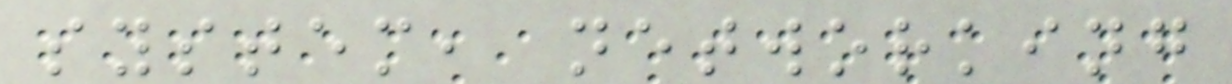system, networking
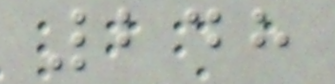248
